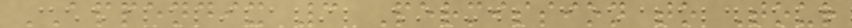APPENDIX 3 Permission to Tour
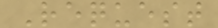Request
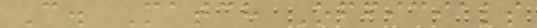C. Match Officials
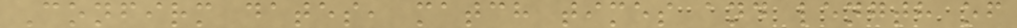Confirm dates, match times and length of
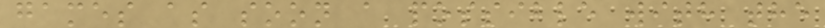games as soon a possible with the
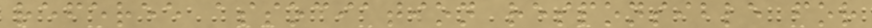referee association responsible for
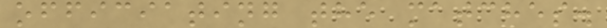officiating the matches.
